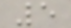5
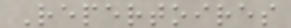Repertoires
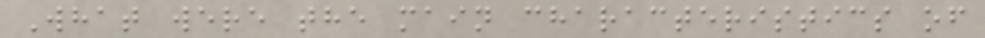What were the main characteristics of
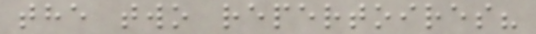the two repertoires?
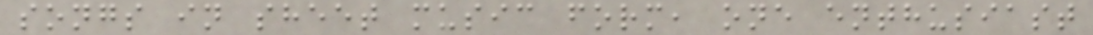songs in sheet music form, one enthusiast
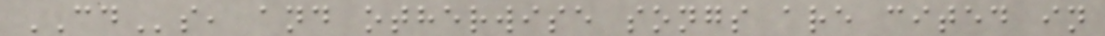CDs, and otherwise songs are cited in
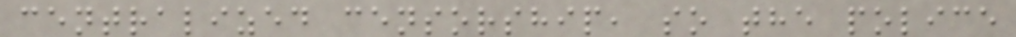centralized censorship, so the police
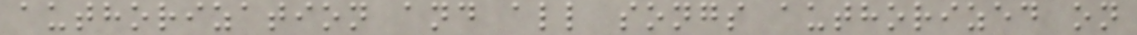authorization and all songs authorized on
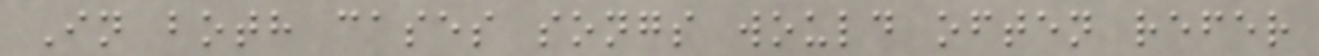In both cases songs would often refer
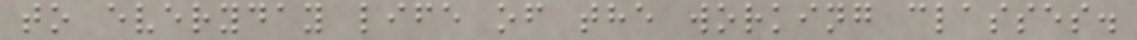to everyday life of the working classes.
